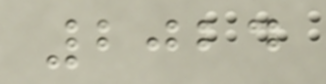2024
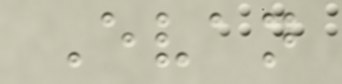Evan
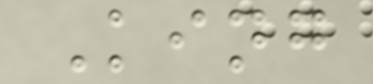King
